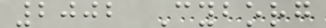2002 Cyborg
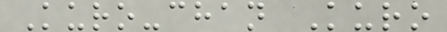Kuro-chan Kuro
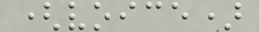(voice)
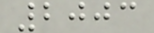2003
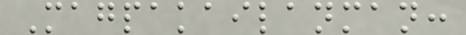Magpakailanman:
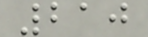210
